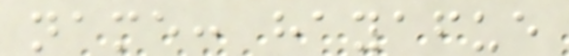name: hayafue
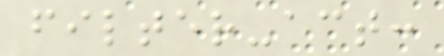filter-act:
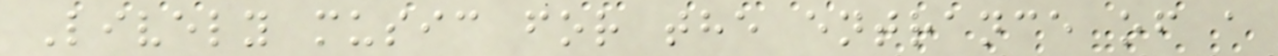Lively music for the entrance of a
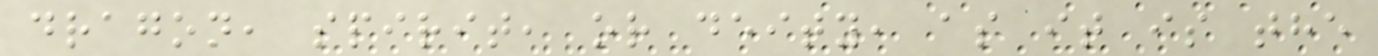dragon, spirit, or deity, as it is the
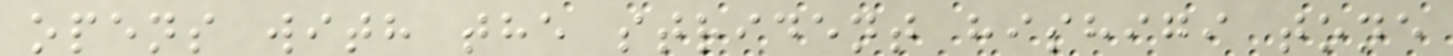opens with the strident hishigi tone
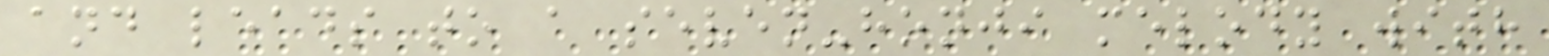and leads to a seven-honji melody with
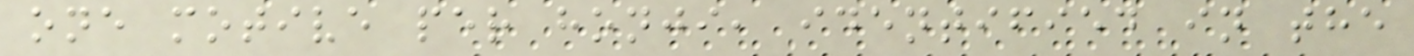one motive per honji, identified in the
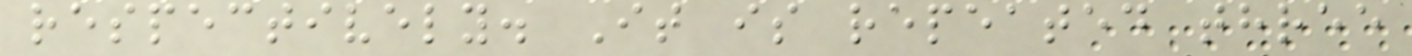respectively. It is repeated three
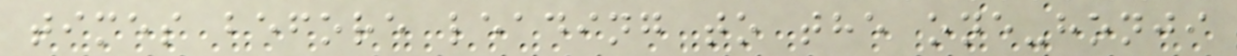times before leading to the one-honji
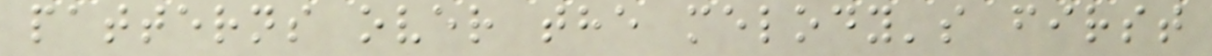patterns over the melody's first
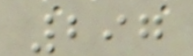297
